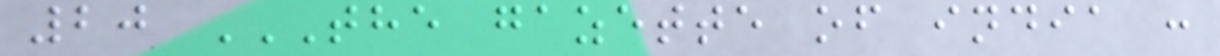20 THE GAZETTE OF INDIA :
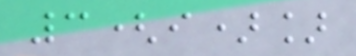3(i)]
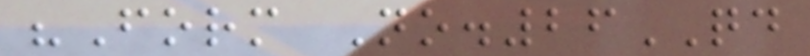"Form No.26QD
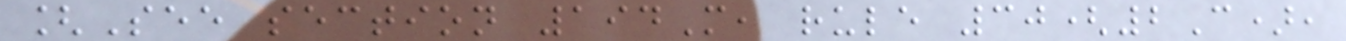[See section 194M, rule 30(2C),
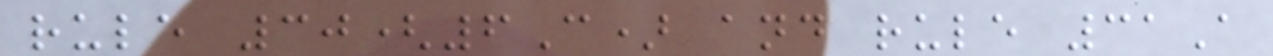rule 30(6C) and rule 31A
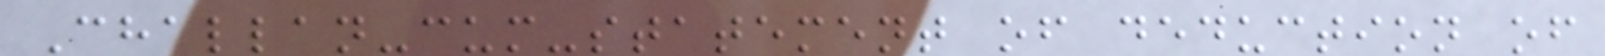Challan-cum-statement of deduction of
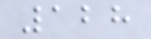128
